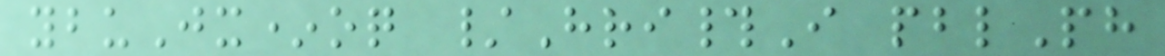ybuJx*oq /Hri#I pblPh
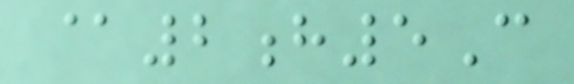@2h5C
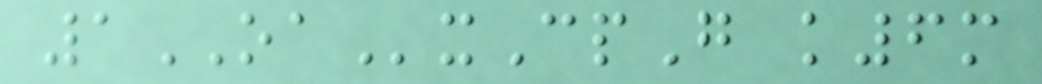1OAxCpG k6m
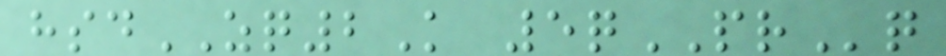hsdZQ2K 5qPRq
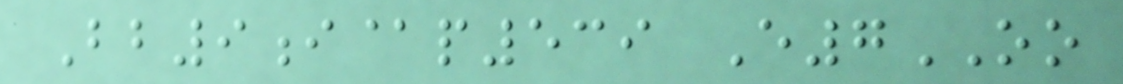Bb9i@p539 E7OO
